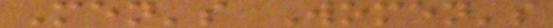Men's Women's
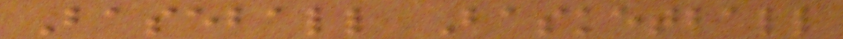Baseball Basketball
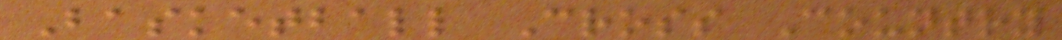Basketball Cross Country
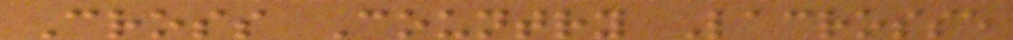Cross Country Lacrosse
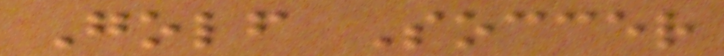Golf Soccer
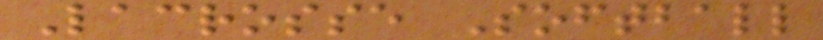Lacrosse Softball
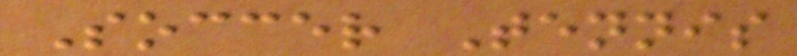Soccer Tennis
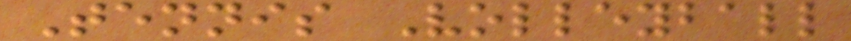Tennis Volleyball
